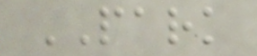PARK
